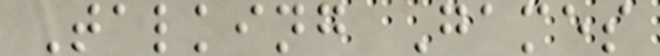Talking Games
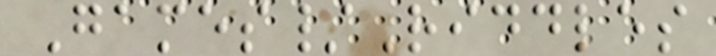Games/Riddles
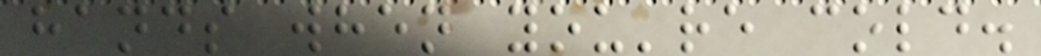hands when you're cold.
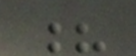?
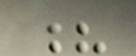?
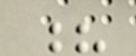?
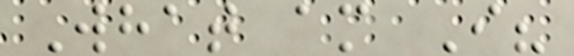What am I?
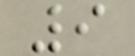9
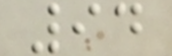94
